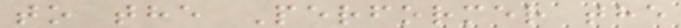to the Performer the
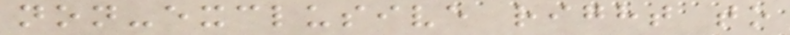non-exclusive right to
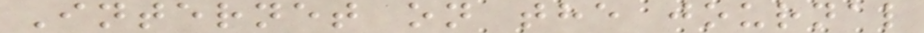Internet on the journal
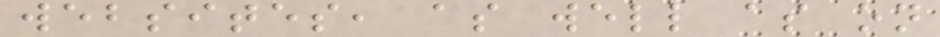websites, as well as on
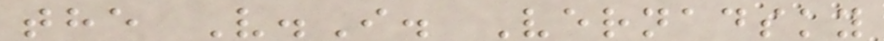the V.I. Vernadsky
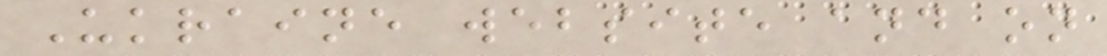Ukraine website and on
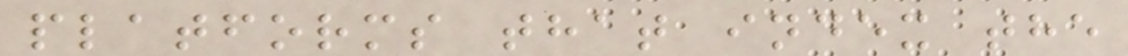platforms that index the
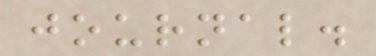journal.
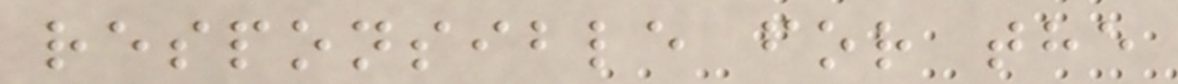responsible for the
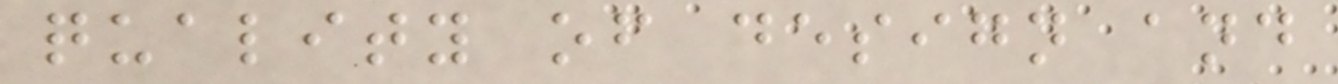quality of design and
